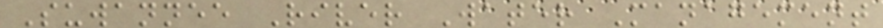Suwannee River Water Management
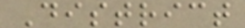District
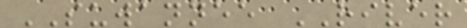SUWANNEE RIVER
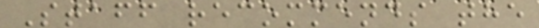Staff recommends the
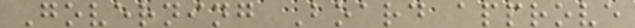Governing Board approve
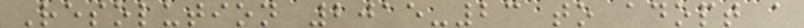Resolution 2015-23 to adopt a
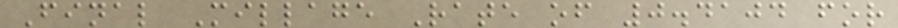Final Millage Rate of 0.4104 for
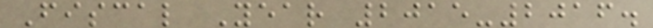Fiscal Year 2015-2016.
